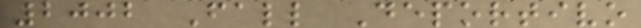2002 Fall Deportivo
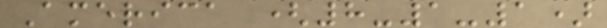America (8-1-1)
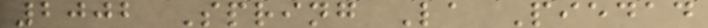2002 Spring La Piedad
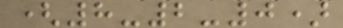(8-2-0)
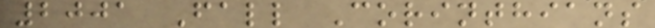2001 Fall Corinthians
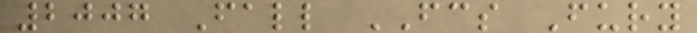2007 Fall FCS Fury
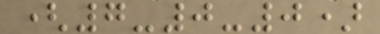(7-0-0)
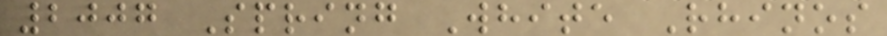2007 Spring White Rhinos
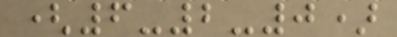(6-2-0)
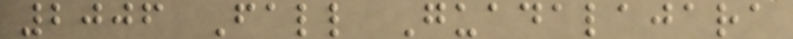2006 Fall Guadalajara
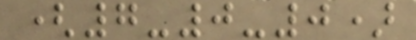(7-0-0)
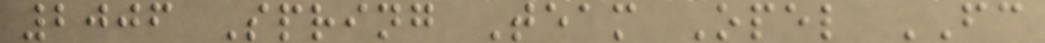2006 Spring Team Opel FC
